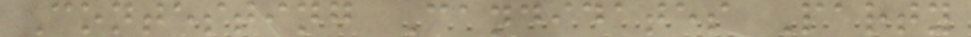Contesting Candidates Party
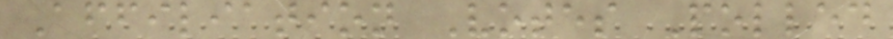Affiliation Votes Polled
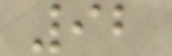92
